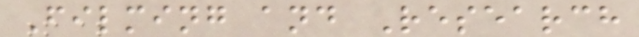Filming and Research
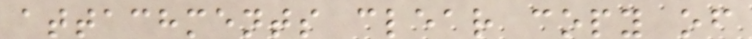attachments clear copy of
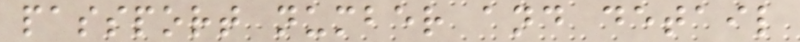passport number and detail
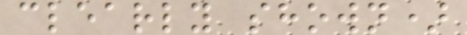clearly shown)
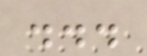...
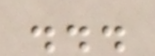...
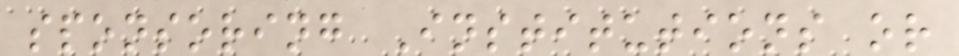sponsoring Institutions or
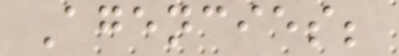Agencies;
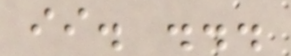ii. ...
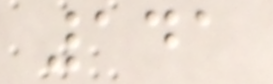141
